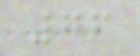76
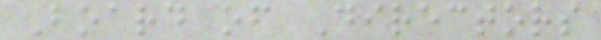Board of Directors
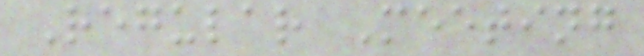Regular Meeting
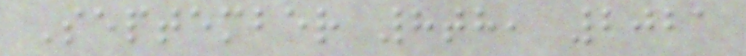September 8th, 2021
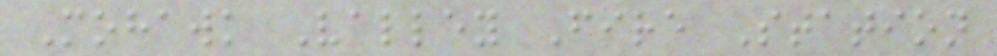Mohawk Valley Fire Station
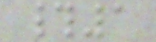#1
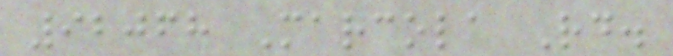92068 Marcola Rd.
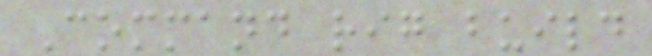Command rig build
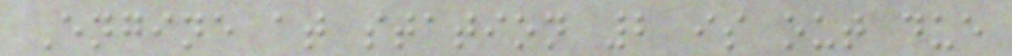Engine at station 2 is out due
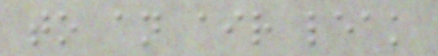to an air leak
